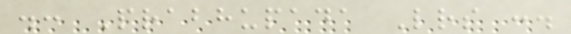.: Prabhupada Letters :.
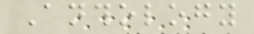Anthology
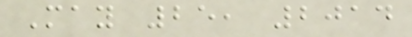May 25, 2014
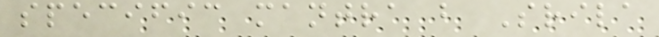specific mantra but Srila
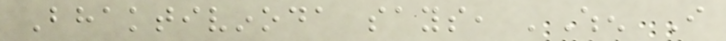Bhaktivinoda says, 'When I
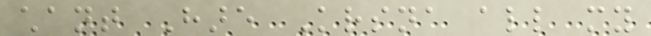chant Hare Krsna all my
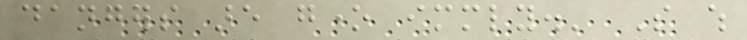dangers are gone immediately.' So which
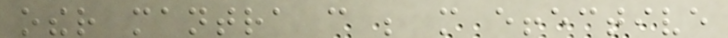other mantra can be more effective
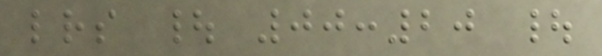letters | 00:20 |
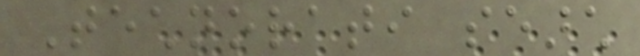Technorati search
